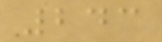243
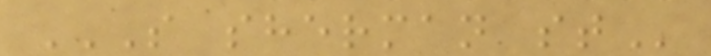S SHERMAN ST
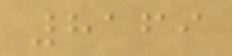8169
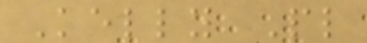Kelly Pl
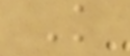K
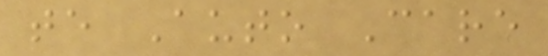te Auto Care
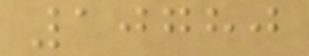10780
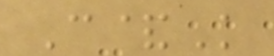C&K
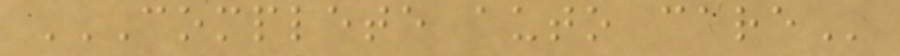COMPLETE AUTO CARE
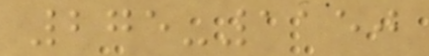275-1150
